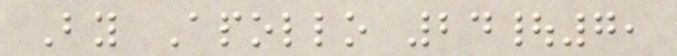By Apollo 24|7,
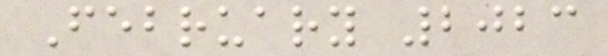February 2023
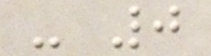- 0
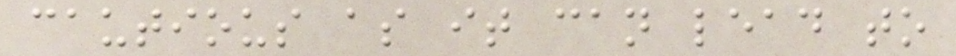cautious as it can lead to
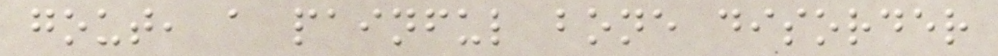gout, a painful bone disorder
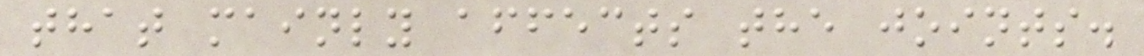that mainly affects the joints.
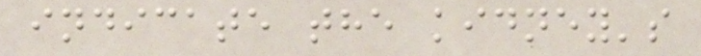indicate the kidney's
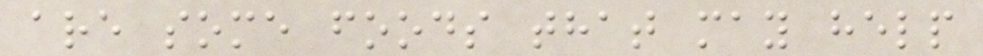are some foods that may help
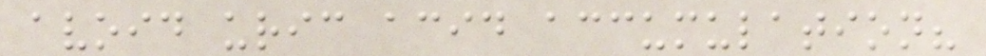avoid uric acid accumulation?
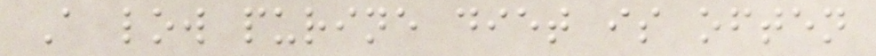A low purine diet is often
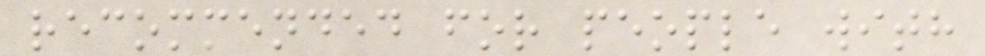recommended for people with
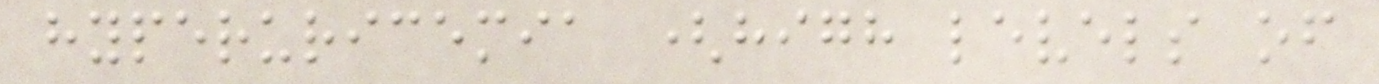hyperuricemia (high levels of
